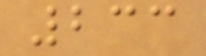233
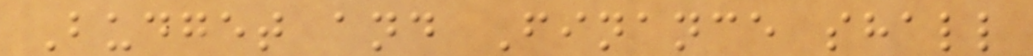Budget and Finance shall
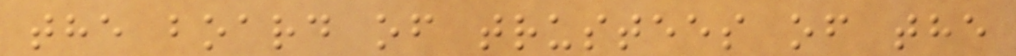the board of trustees of the
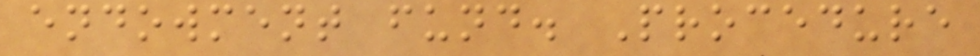endowment fund. Procedure
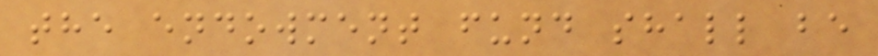the endowment fund shall be
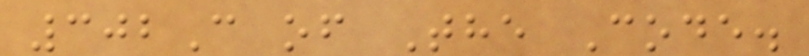302C of The Code.
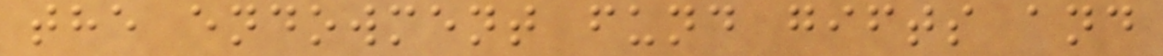the endowment fund gifts and
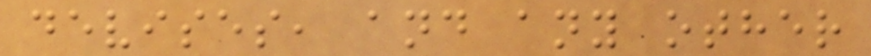devises, and any other
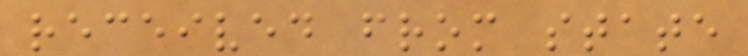received from state
